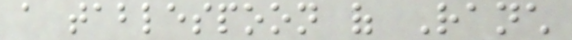a tablespoon of Ranch
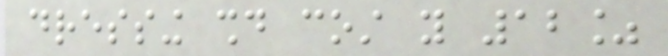dressing should cost you 12%
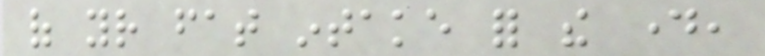of your fat intake for the day,
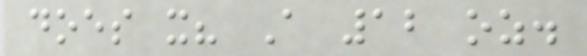does it? A 12 oz.
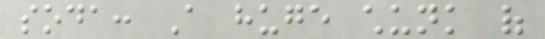soda: A huge chunk of
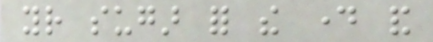your sugar for the day and
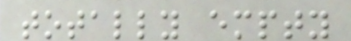totally empty
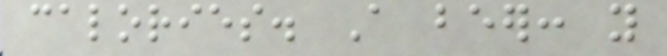calories. A beer: you
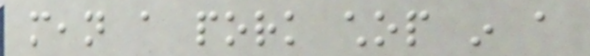mean a pork chop in a
